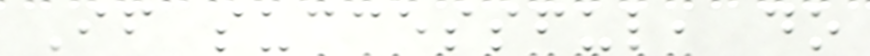If successful, do
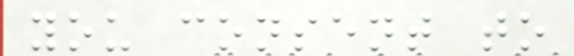you consent to
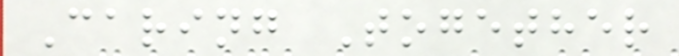Caring Together
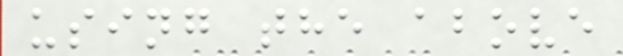using the above
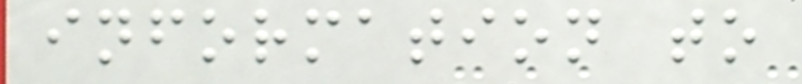information to
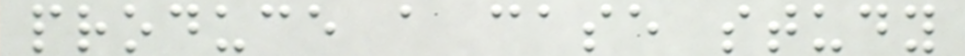produce a case study
